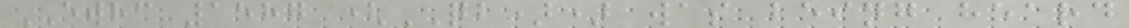EWHC 1587 (QB)) was being heard
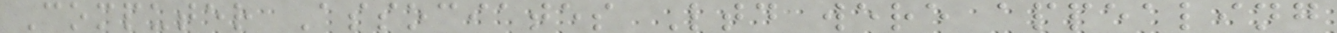Computer Associates Ltd were appealing
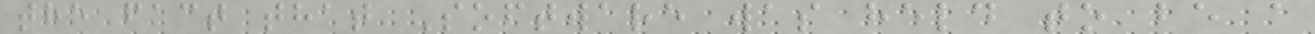the fact that Software was held to be a
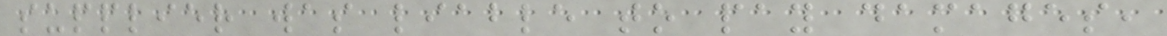supplier was liable to pay damages,
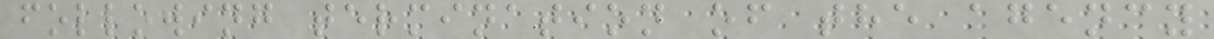following termination of the agency
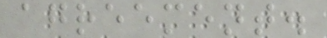agreement.
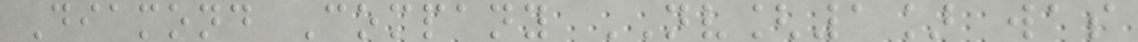Diamond Company NV[1] was
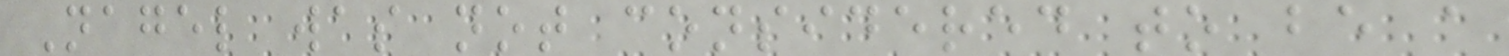Nagel was not considered to be a
